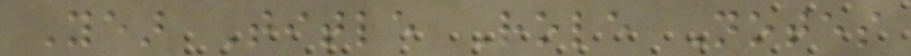Year Title Role Notes
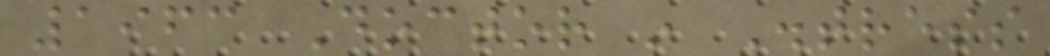1963 Doctor in Distress
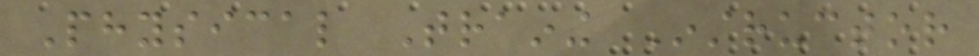Physical Training Instructor
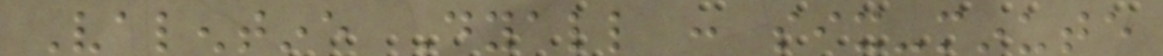Valentine Dyall : six-minute
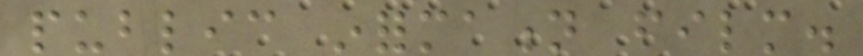public information film.
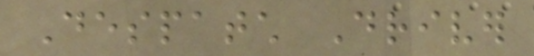Despatch Driver
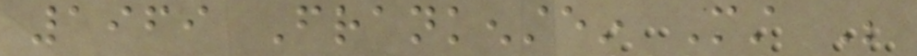1969 Frankenstein Must Be
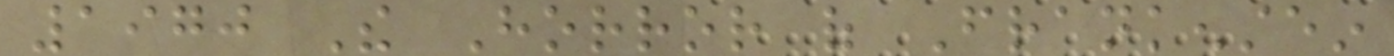1970 The Horror of Frankenstein
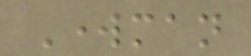Workman
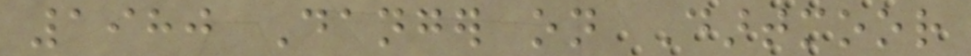1980 Danger on Dartmoor
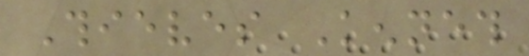Thieves Kenneth
